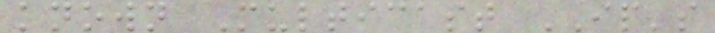known Multicast IP's
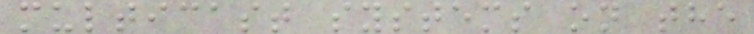multicast systems on the
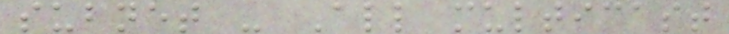subnet - All multicast
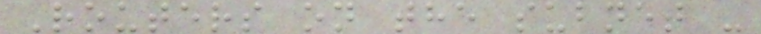Routers on the subnet -
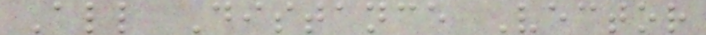All Distance Vector
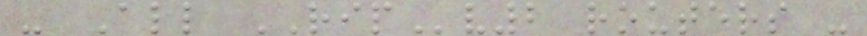- All RIPv2 routers -
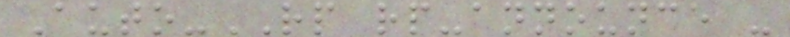Auto-RP rp-announce -
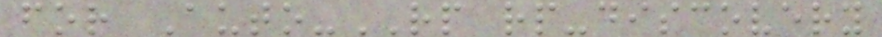for Auto-RP rp-discovery
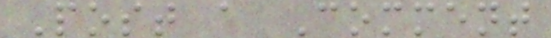Post a Comment
